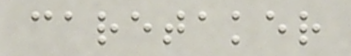caretaker
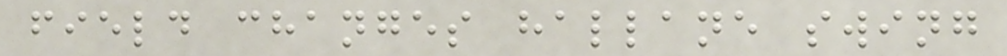field changes hallane swing
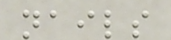nails
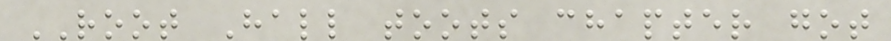ROOT Hall toots chapter got
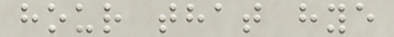hour that hye
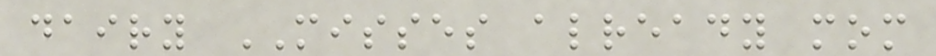dairy MISSES already mom
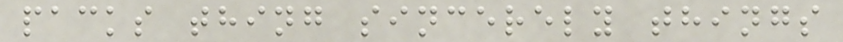packs thing sincerely things
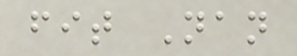fit Nan
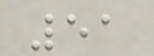51
